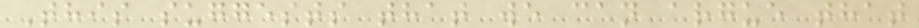This suggests that we can argue that
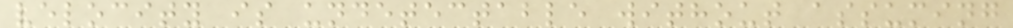velocity is undetectable without assuming
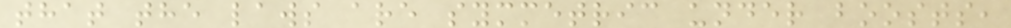that the laws are symmetric under boosts,
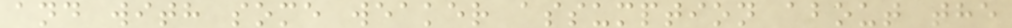and with some weaker assumption about the
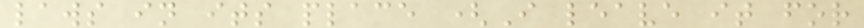laws in its place (I leave it for
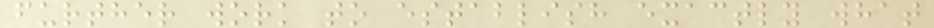further work to establish exactly what
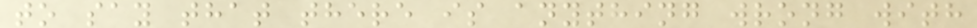to say that there is anything wrong with
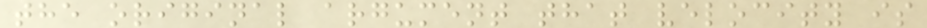the original argument that velocity is
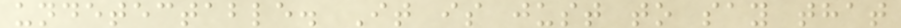undetectable. It is just to say that
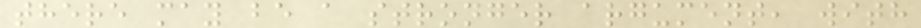there may be a stronger argument, with
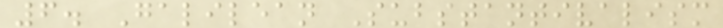6. Galilean Substantivalism
